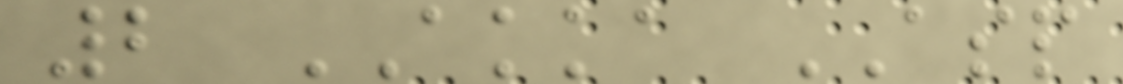2 AKKA ASP
